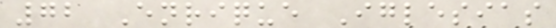72 Enrique Iglesias
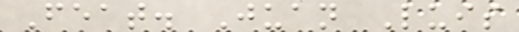Feat. Juan Luis
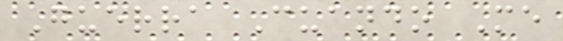Guerra Cuando Me
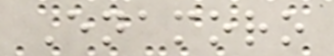Enamoro
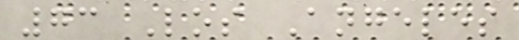73 Los Angeles
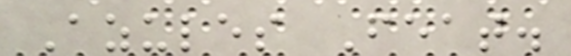Azules Feat.
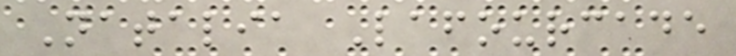Natalia Lafourcade
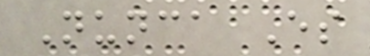Nunca Es
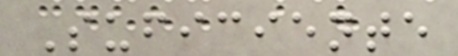Suficiente
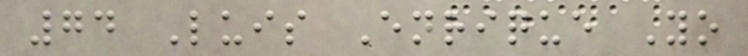74 Luis Enrique Yo
